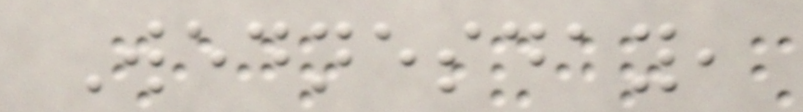Wednesday,
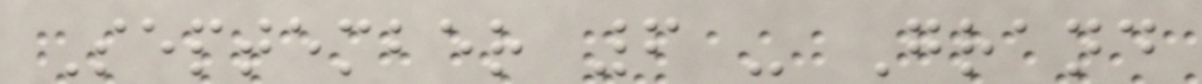September 6 - Grand
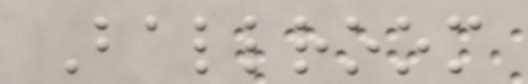Ballroom
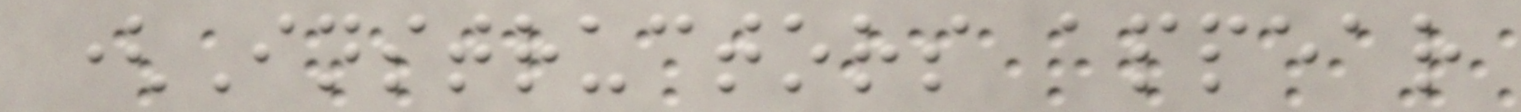(Instructors appear
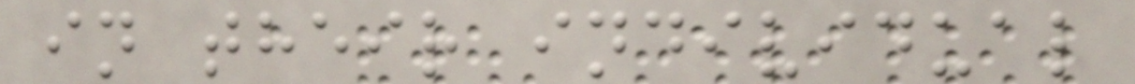in their individual
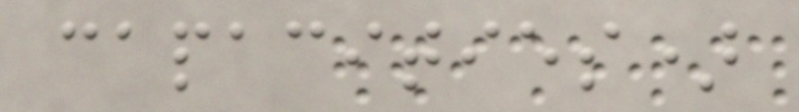capacities)
